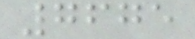7675
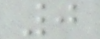0
